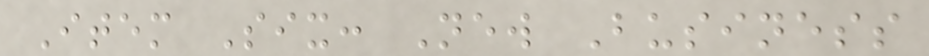Item Six: New Business
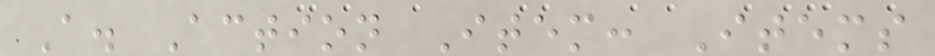A. Action Item: Items
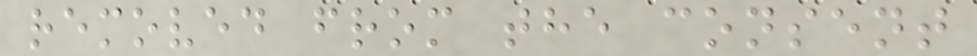removed from the consent
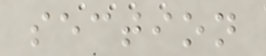section
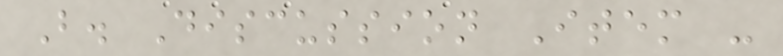B. Discussion Item -
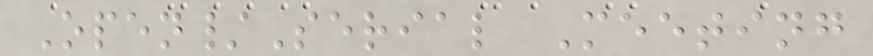Open/Serial Meeting
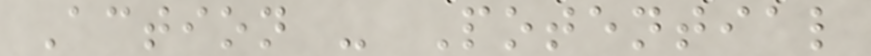Action - Potential
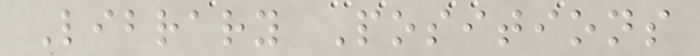Library Positions
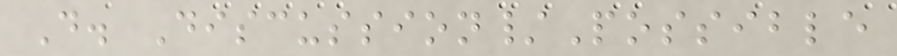D. Discussion/Possible
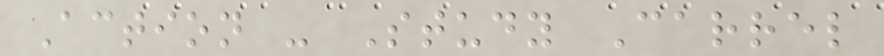Action - Study Carrel
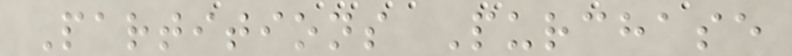Partitions Purchase
